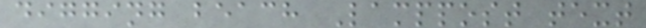digging beach Lamppost text
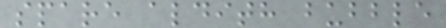spare aldith bubble
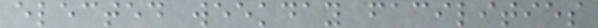elected weekday facilities
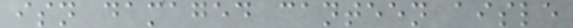isn damaged canteen aisle
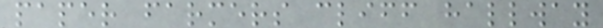paper farmers cliff hallway
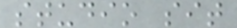studio sit
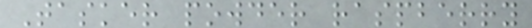Tasker powder raspberry
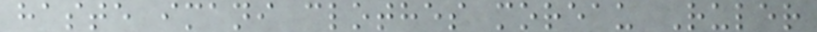haste imani clothes moreau Ruler
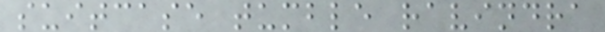suitcase tumble ravindra
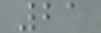21
